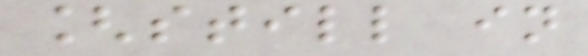[still in
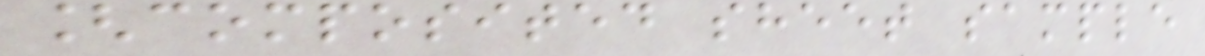[composited sheet sample
